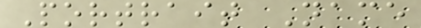Portrait Name
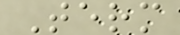Term
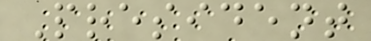President
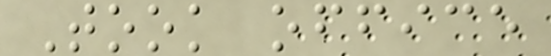Took office
